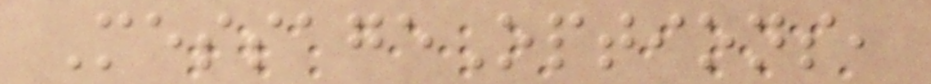MessageOptions,
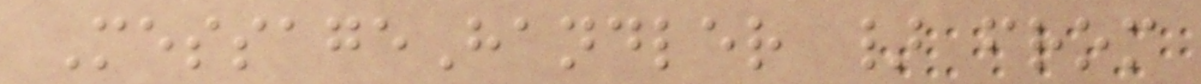MessageHandler } from
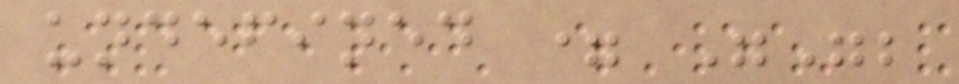undefined = "";
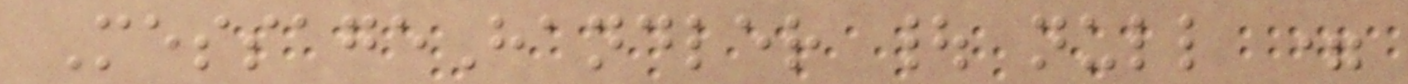MessageHandler | null =
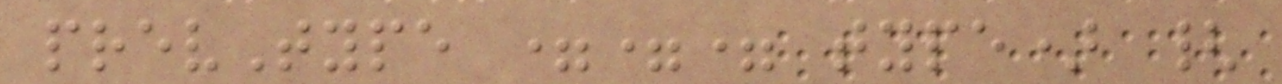prevType === type) {
